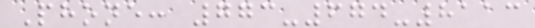Phone: 773-674-8113
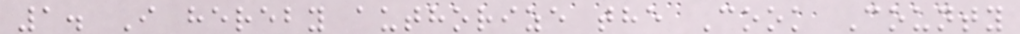1. I hereby authorize the Cook County
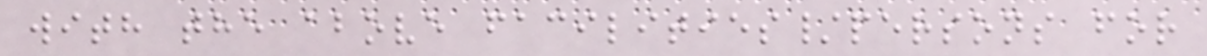with the above facilities/persons for
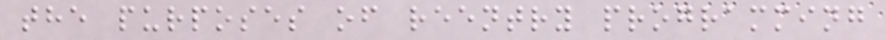the purposes of reentry programming
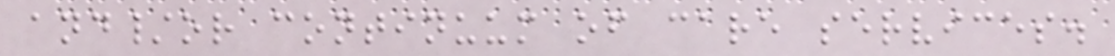and/or continuum of care services.
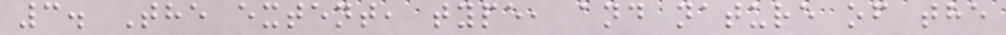3. The extent, type, and nature of the
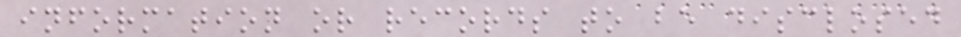information or records to be disclosed
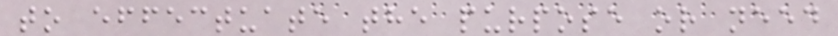to effectuate the purpose or need
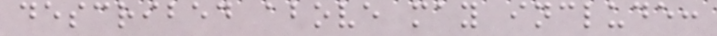described above may include:
